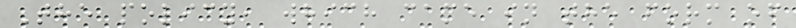The policy, which came in the form of
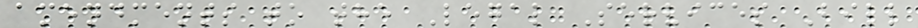amendments to the Legal Services Bill
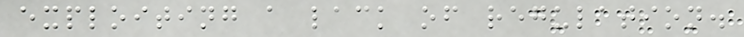exploiting a lack of regulation.
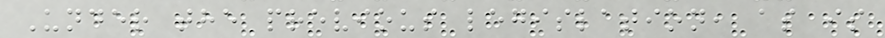Under the previous legislation, as is
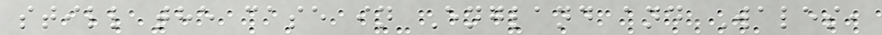still the case in England and Wales,
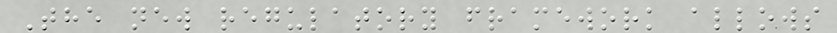The new regulatory framework allows
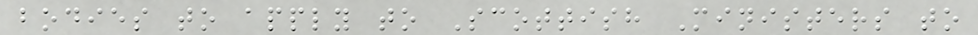bodies to apply to Scottish Ministers to
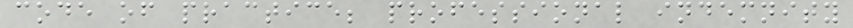code of practice; professional indemnity
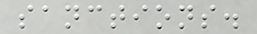sanctions.
